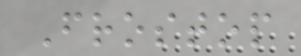Frostop
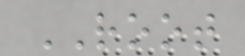ROOT
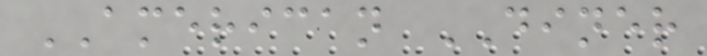AMERICAN DINER
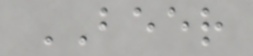BEER
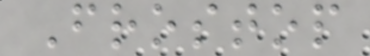Frostop
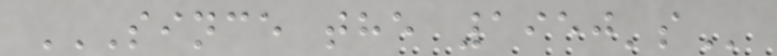SINCE THE 1950'S
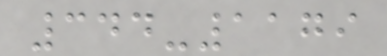344-1179
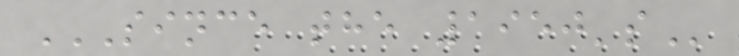SINCE THE 1950'S
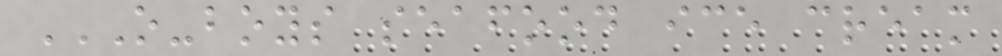O-BOYS SEAFOOD ICE CREAM
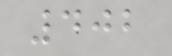402
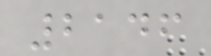2146
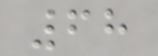68
